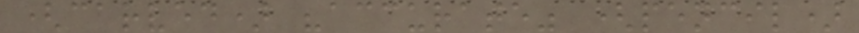(carved) "accurate" (pencil)
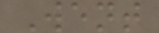Went
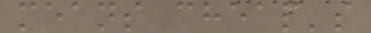means cheap's
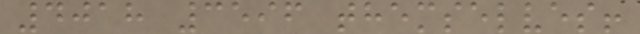4018 3596 themselves!
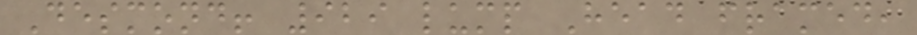Desmond! 929 lump Head framed,
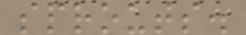sprouts.
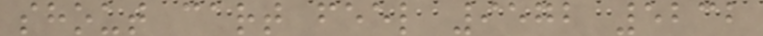shout cart feel 9572 5232
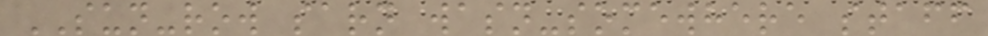SUN-row sarn wasn-somewhere staff
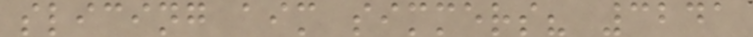slicing aim simmers? 3241
